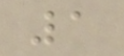1
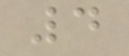4
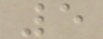5
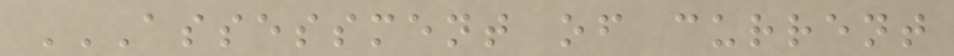ASSESSMENT OF CURRENT
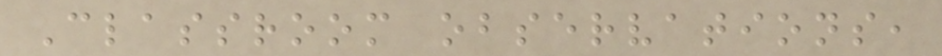Classroom observations,
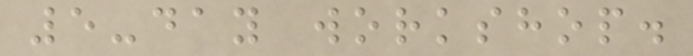5-day workshop.
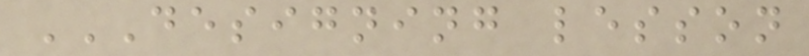DESIGNING LESSON
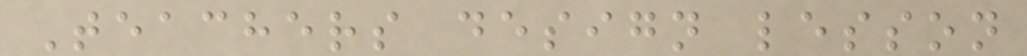Teachers design lesson
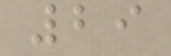29
